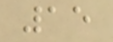15
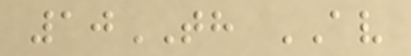10TH AV
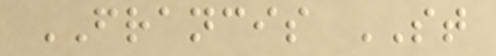FRANCIS ST
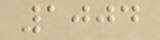1004
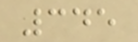345
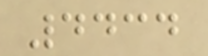4434
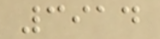3914
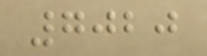7020
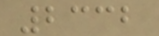2332
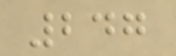247
